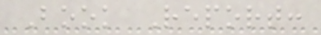Book Report:
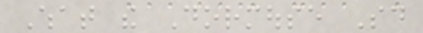What the Dormouse Said
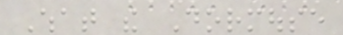What the Dormouse
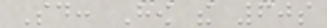Said: How the 60s
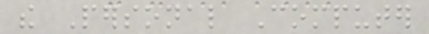the Personal Computer
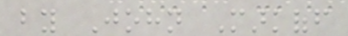by John Markoff
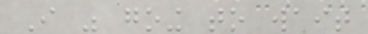I was going to wait
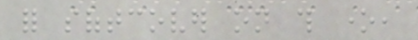for softcover on this one,
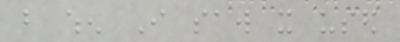but when I saw it used
